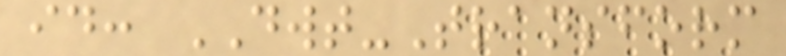id: DWT-Transform
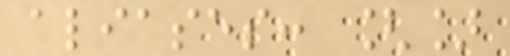aliases: []
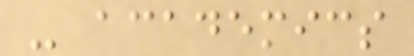- academics
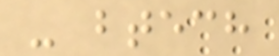- btech
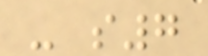- s7
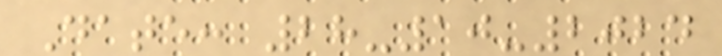Date: 28-10-2024
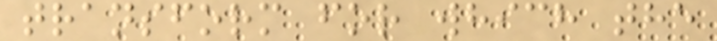transform for which the
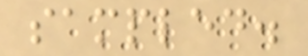sampled.
